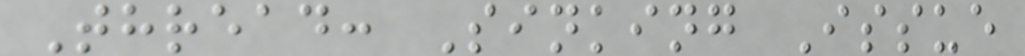Thread: Sinking Issue
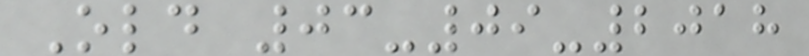Old 03-09-2018
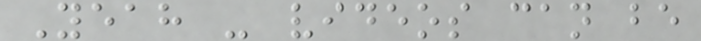Yeah - videos can be
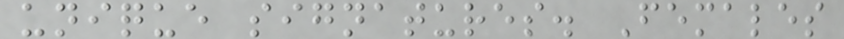unique signatures. Females
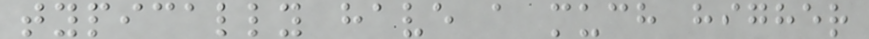typically have a much higher
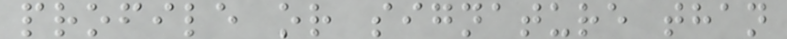profile or signature than
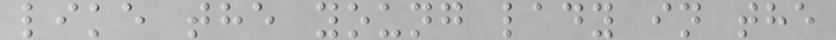like the young lady in the
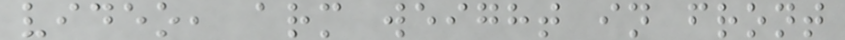video, arm weight in front
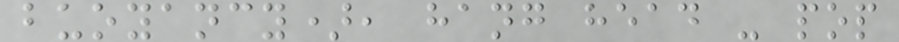buoyancy), hang head - pop
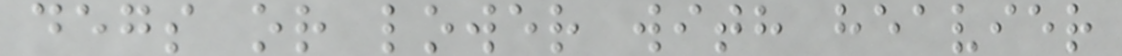degs or lower with heavier
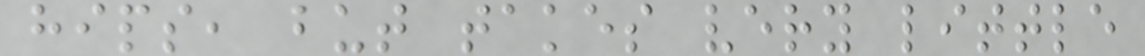hips, but takes very little
